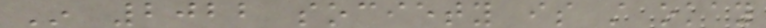In 2022 society is still okay
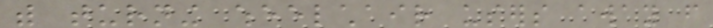with turning wheelchair users away from
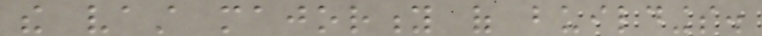the vast majority of buildings.
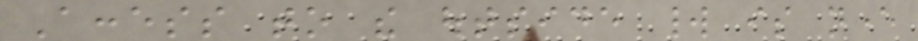Access to the outside world is never
